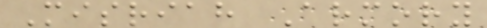Misriah Armory
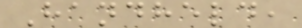Handheld,
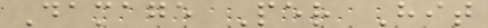Damage Per Hit
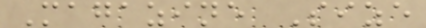Magazine Size
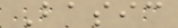Basic
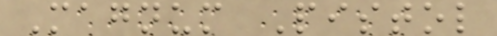Magnum Pistol
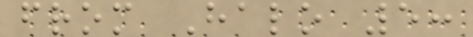from Halo 5:
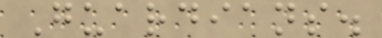Guardians.
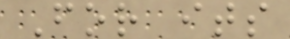For its
